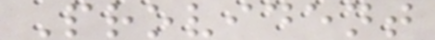Provident
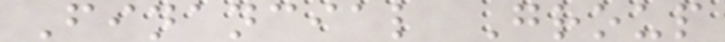Financial Group
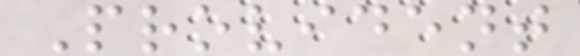Provident
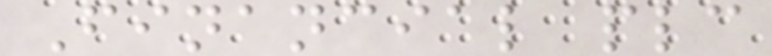Financial plc
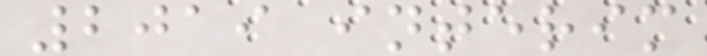2019 interim
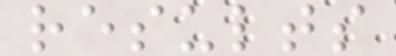results
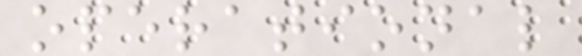operational
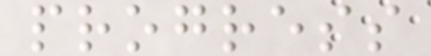progress
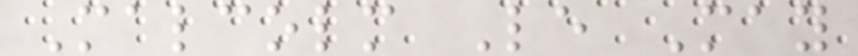Malcolm Le May
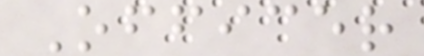Officer
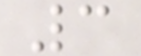3
